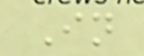In
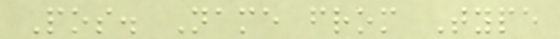Pos. Name from Type
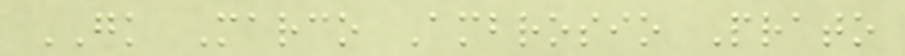GK Marco Ambrosio Prato
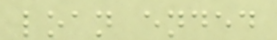loan ended
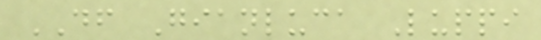DF Gianluca Luppi
